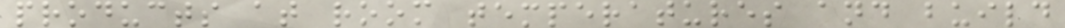products at room temperatures and build
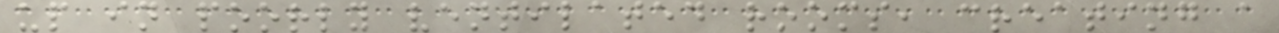up in poorly ventilated rooms, creating a
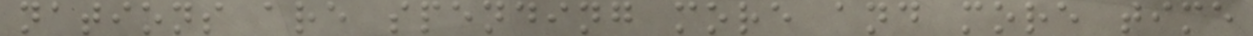nations are spending more and more time
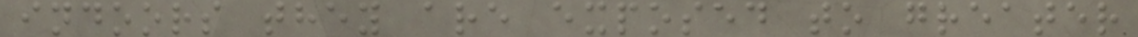indoors they are exposed to greater
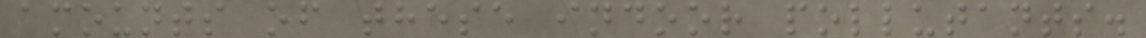amounts of these indoor pollutants.
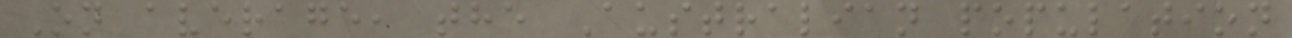On average, the Australian population
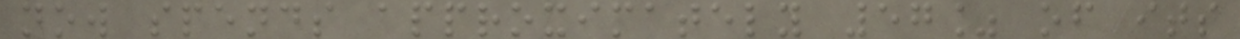now spends approximately 57% of its
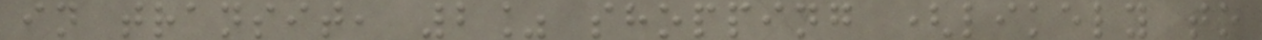in transit, 2% shopping (likely to
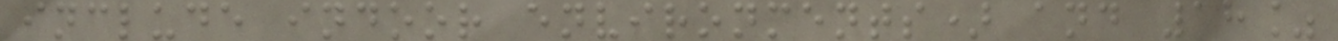include indoor environments) and 18%
